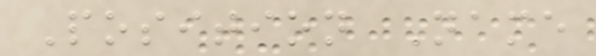Position Name
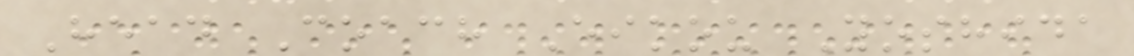Head Coach Eikou Yoshida
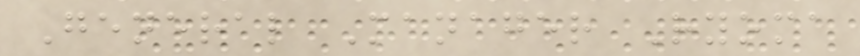General Manager Ryoma
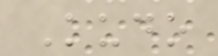Kudo
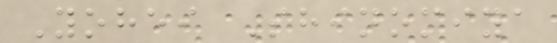Yohei Shinomiya
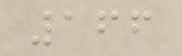166
